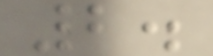2.
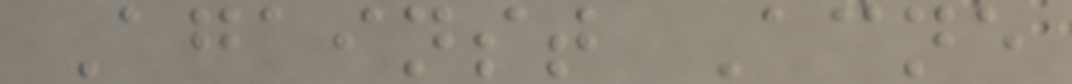Against Acne
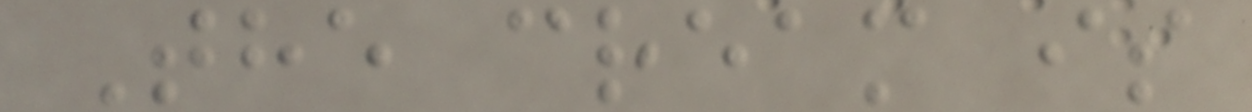The cream is
